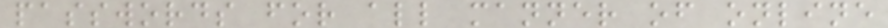passwords for all manner of online
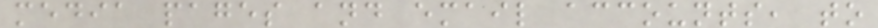media pages and email accounts, to
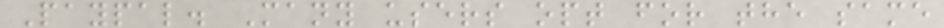Paypal. Many users opt for the same
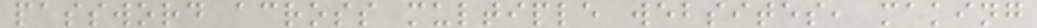password across multiple websites, making
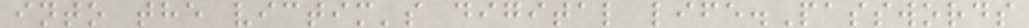into the victim's digital life.Passwords
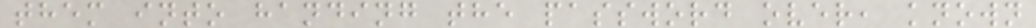them into handing the password over, known
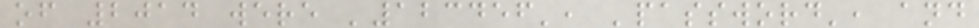of 2014 were '123456', 'password', and
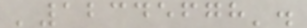'12345678'.
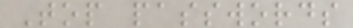Top passwords
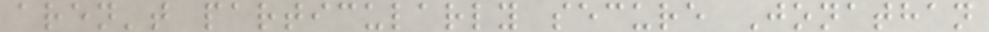aren't particularly secure Jonathan
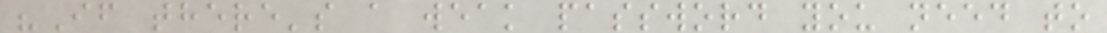"If there's a weak password you need to
